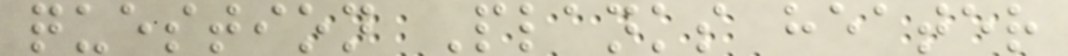question Planks heater
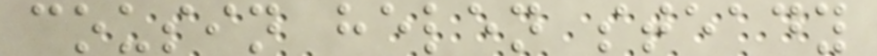cousin helen steady
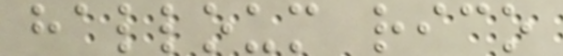halloum rico
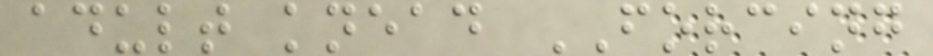adult knead FORCING
